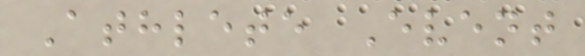Athlete Event
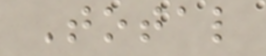Total
